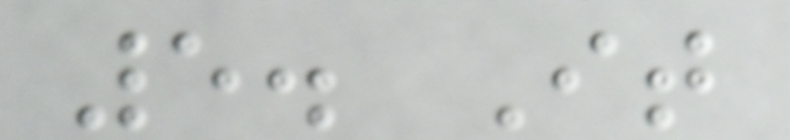5. It
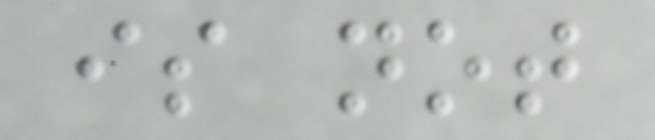is not
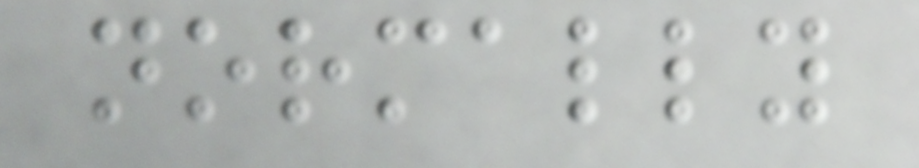normally
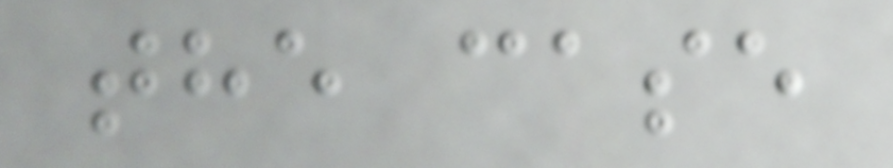the case
